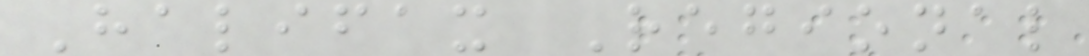Halifax Regional
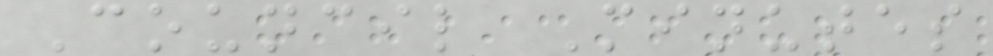Council Minutes
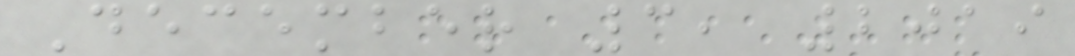December 3, 2019
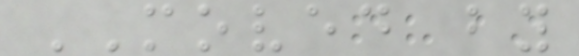MOVED by
